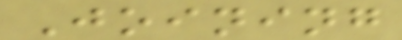Joining
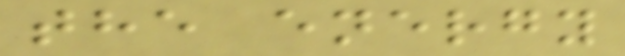the energy
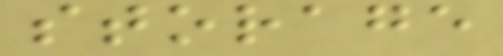storage
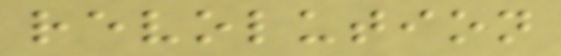revolution
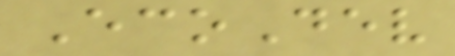EcoDev
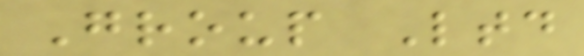Group Ltd
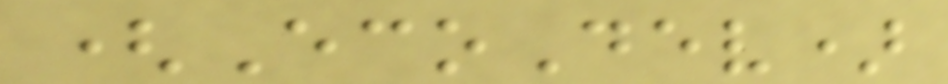(EcoDev)
